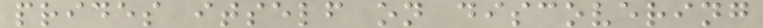prides itself on discovering
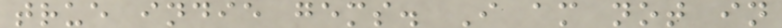true indie gems. I am not in
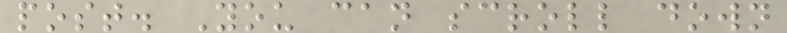post. You can scroll down
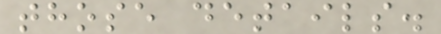those details.
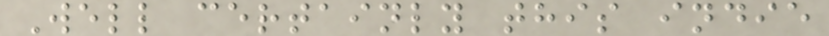Well certainly this indie
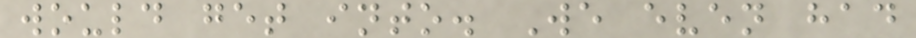would get into. We even had
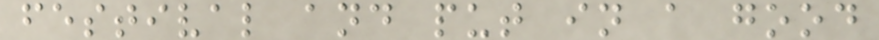festival and put in a good
